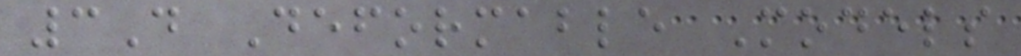3D Deformable Models
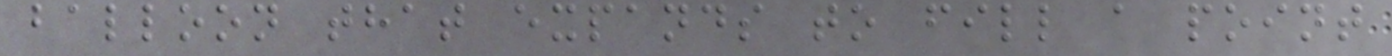balloon that expands to fill a point
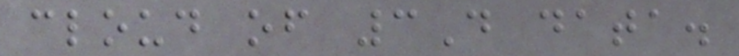cloud of 3D data.
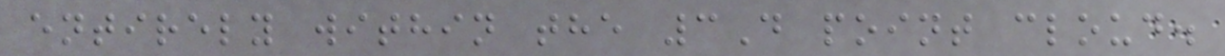entirely within the 3D point cloud.
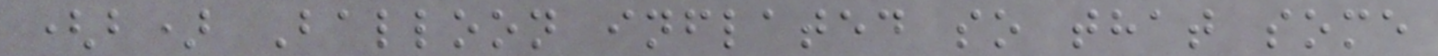(b) Balloon inflated so that some
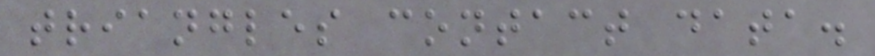triangles contact data.
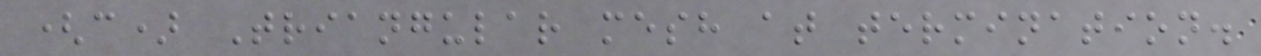(c) Triangular mesh at termination.
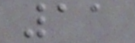11
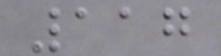117
